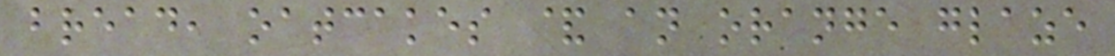bread, oatcakes & an orange glaze
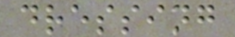dressing
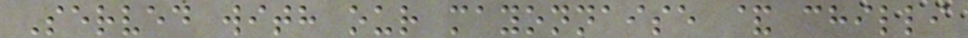Served with our mayonnaise & chilli
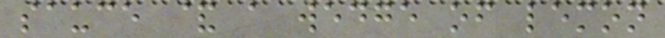sauce & a wedge of lemon
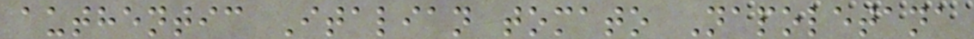authentic Italian tomato Napoletana
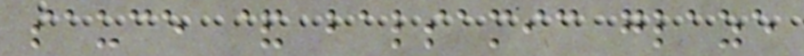sauce & balsamic glaze
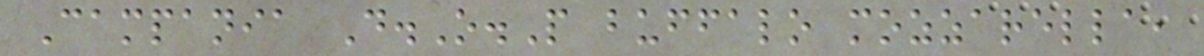Campania D.O.P buffalo mozzarella,
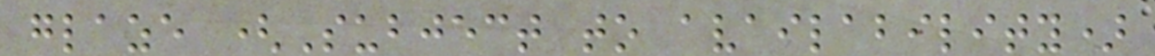glaze (Subject to availability)
